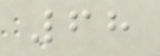68
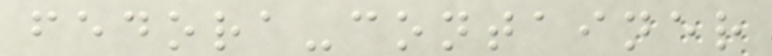fedora-container
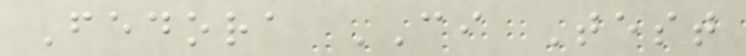Fedora CI Test
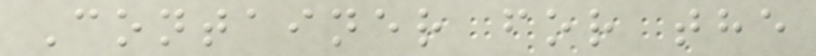Container for the
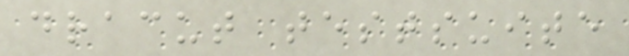dracut testsuite
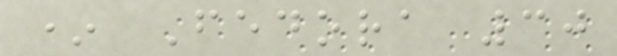* Fedora 30
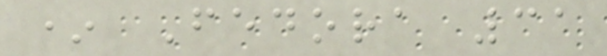* Fedora 31
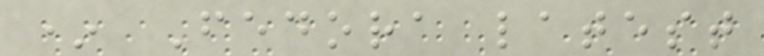* Fedora latest
